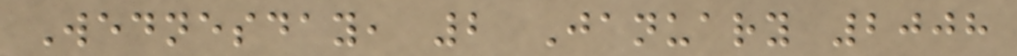Wednesday, 2 January 2008
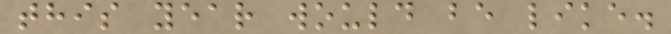this year would be like.
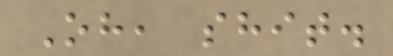Oh, shit.
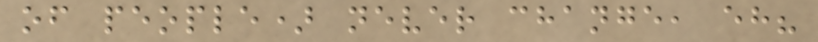of people) never change, eh?
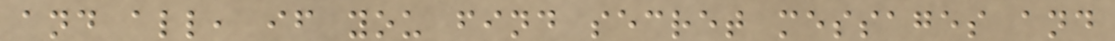and all, if you find secret messages and
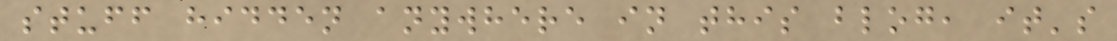stuff hidden anywhere in this blog, it's
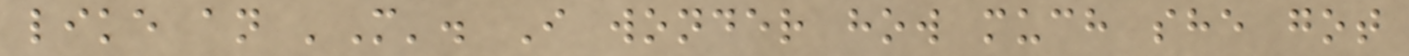like an 'M'. I wonder how much she got
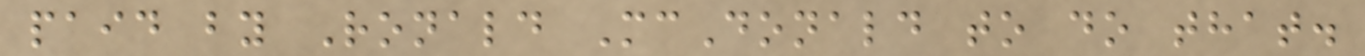paid by Ronald McDonald to do that.
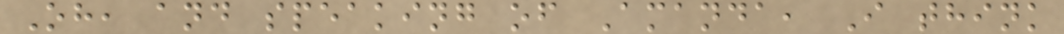Oh, and speaking of Amanda, I think
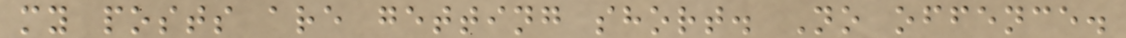my posts are getting short. No offence.
